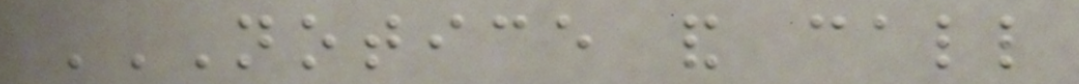NOTICE AND CALL
